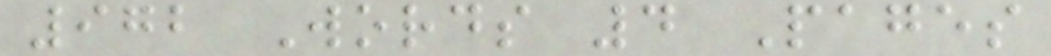972 Words 4 Pages
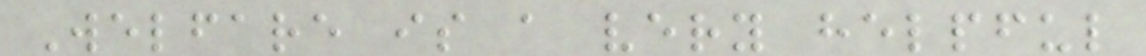Welfare is a very helpful
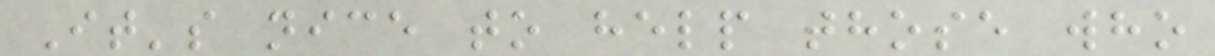It's nice to help those who
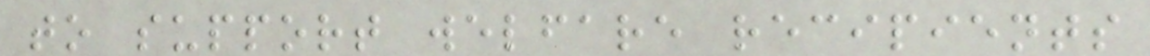to support welfare recipients
